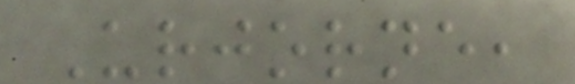Urjorne,
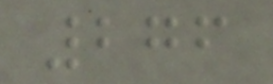276
